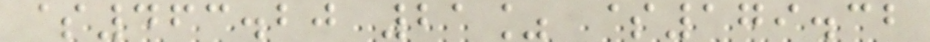$463.20 21% $179.32
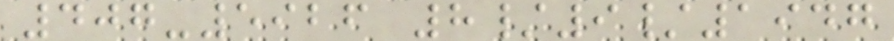407-5926 8/9/1947
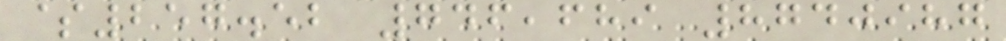$257.52 746,689 8740987
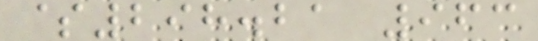$298.21 963
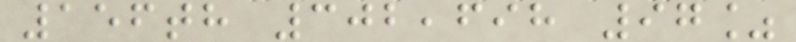156th 302,698 97%
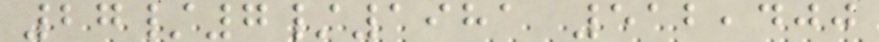27/7/1981 512,400
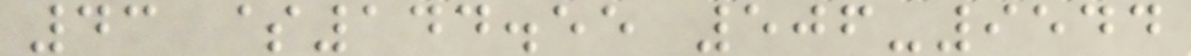43 $144.55 506-9544
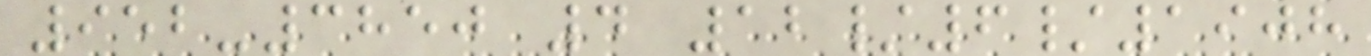952-3850 4 12/6/1908
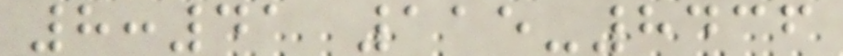8:41 115-8436
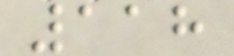118
